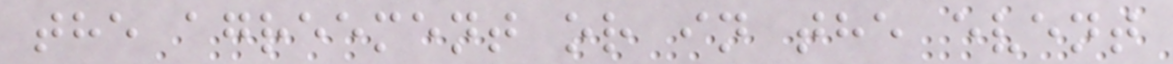the agreement or in the event
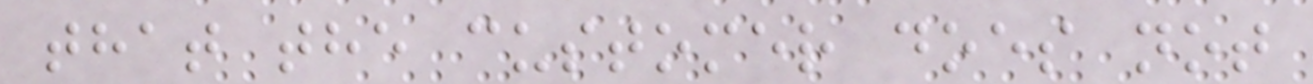that the customer does not
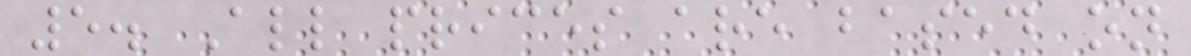5. All prices are based on
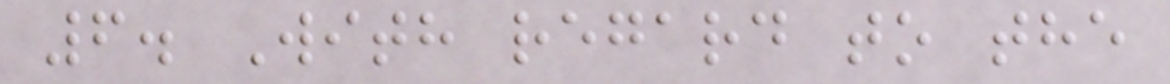6. With regard to the
